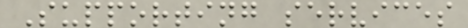Supporting services
